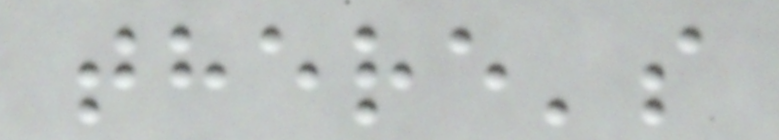there's
